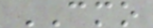CMO
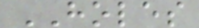HOLES
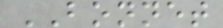BONNET
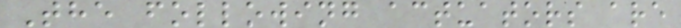The following actuators are
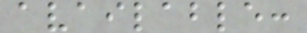available:
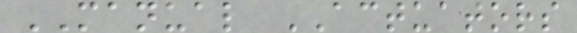MANUAL ACTUATORS
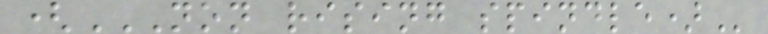(NON RISING SPINDLE)
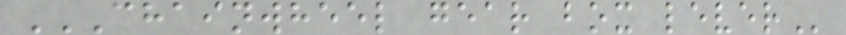CHAINWHEEL GEAR BOX LEVER
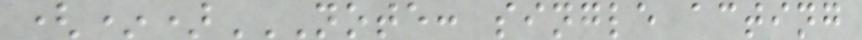(*)NOTE: SINGLE ACTING
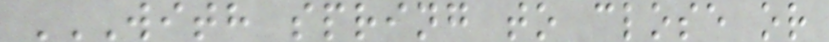WITH SPRING TO CLOSE OR
